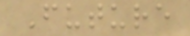Future
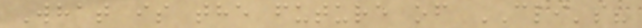What is the future of CLI's?
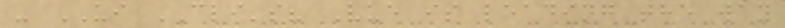- UI CLI's? Vue is leading the way
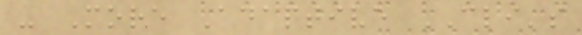- More Adaptive CLI's
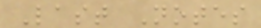Last Notes
